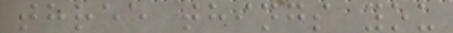three things you
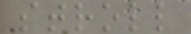stroll
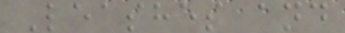Leashes and
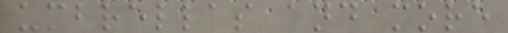umbrellas and more
